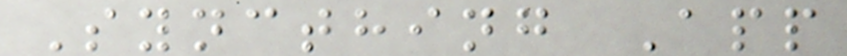Syncthing App
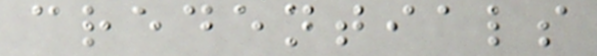credentials
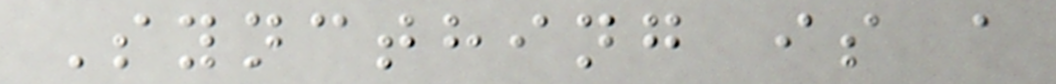Syncthing is a
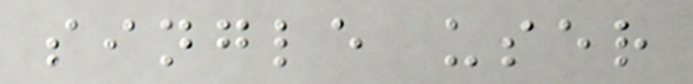single user
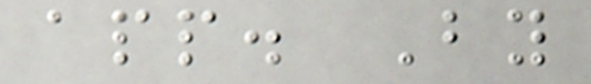app. By
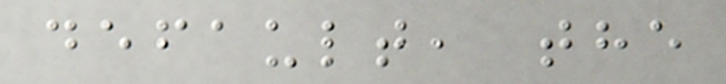default, the
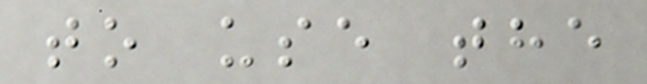to use the
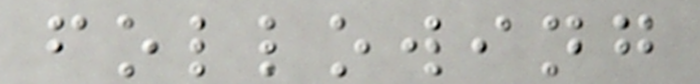following
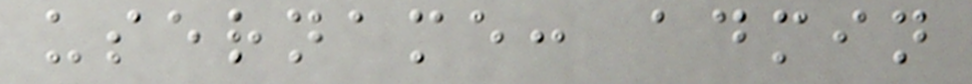username: admin
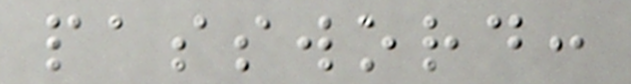password:
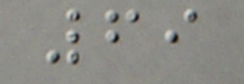69
